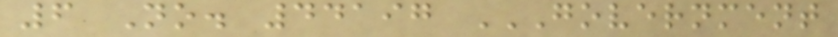6 No. 44197 GOVERNMENT
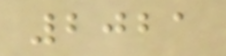2021
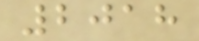2018
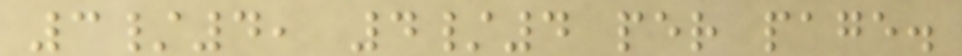3/4, 4/4 per page.
